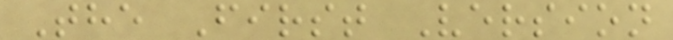The First Version
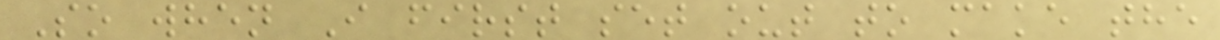So when I first set out to make the
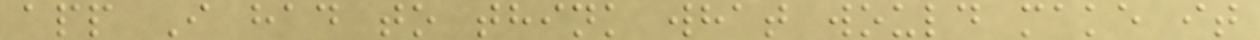app I had to think what would make it
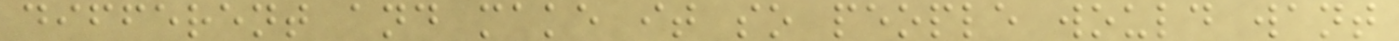different and make it so people would want
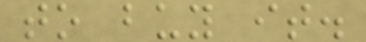to buy it.
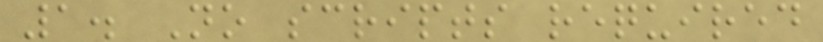1. No scripts required
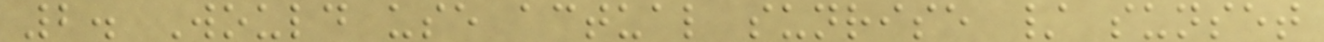2. Would use actual sunrise / sunset
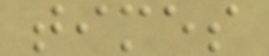times
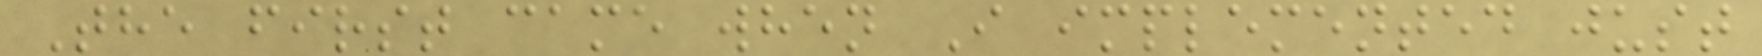The first came when I implemented just
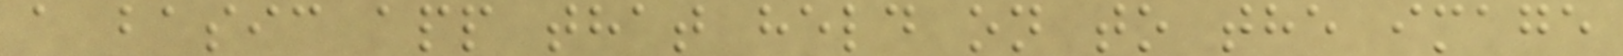a basic app that held on to the image
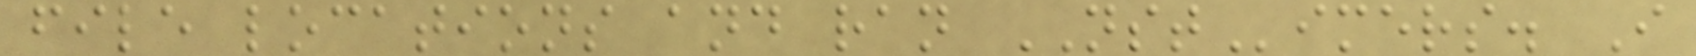file locations and ran NSTimers. I
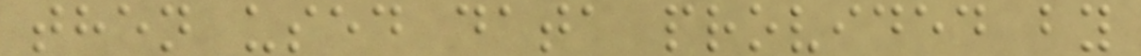then used data provided by
